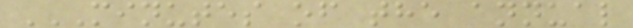MINUTES OF THE ANNUAL
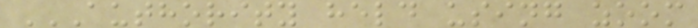AUTHORITY HELD USING ZOOM
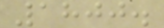1800.
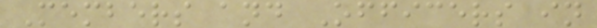Members and Officers in
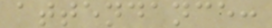attendance:
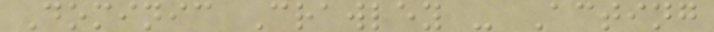Dominic Crawley - Acting
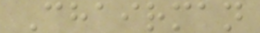Chairman
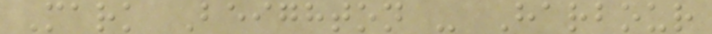Mark Beighton - Harbour
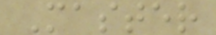Master
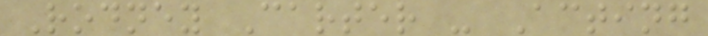Rodney Carter - Acting
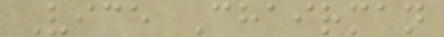Vice Chairman
